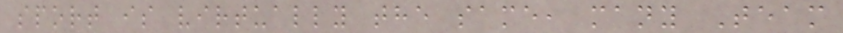sport is virtually the same, many Team
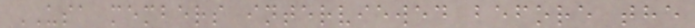USA members interviewed before the
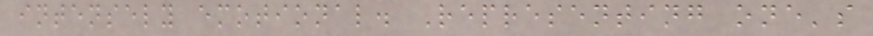intensely emotional. Representing one's
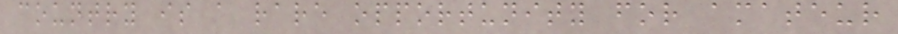country is a rare opportunity for amateur
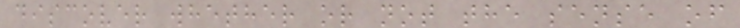discover whether or not the sense of
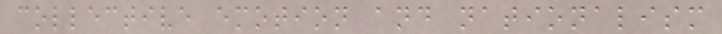collective emotion and nationalism
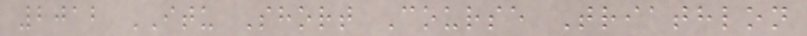2012 ITU Short Course Triathlon
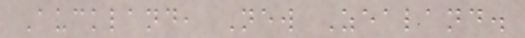Auckland, New Zealand.
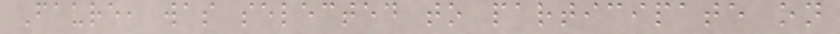Faure, was selected to participate on
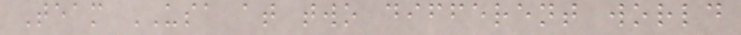Team USA at two different world
